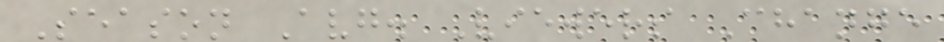Season Avg. Viewers Change
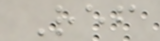Ref
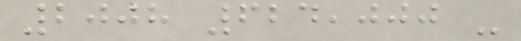2008 624,000 -
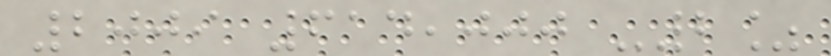2009 614,000 -2%
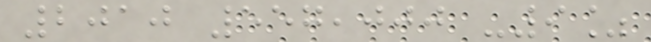2010 557,000 -9%
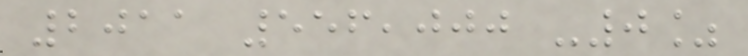2011 556,000 -0%
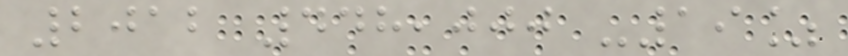2012 448,000 -19%
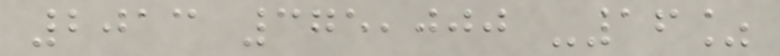2013 375,000 -16%
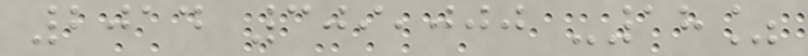2014 309,000 -18%
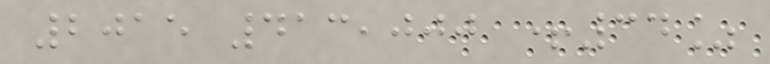2015 413,000 +34%
